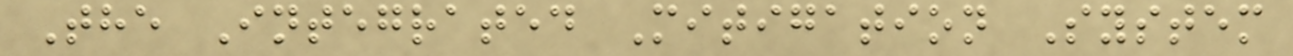The Integrated Mitigation System
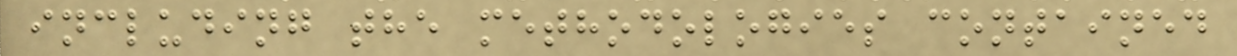including the methodologies contained
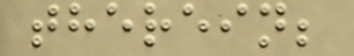therein;
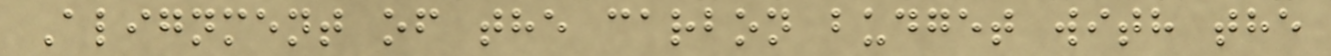Alignment of the carbon budget with the
